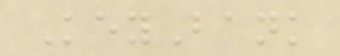KeyBank
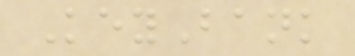KeyBank
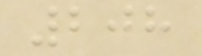208
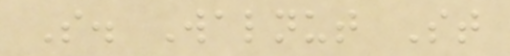S. Walnut St
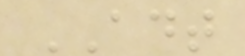ADT
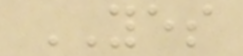YES
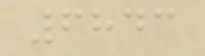6843
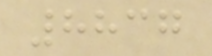8837
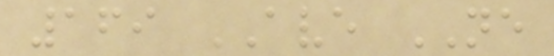169 AVE NE
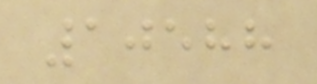10588
